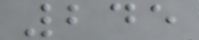245
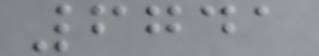6741
